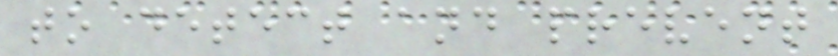to detect and prevent
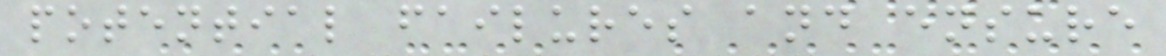potential failures and ensure
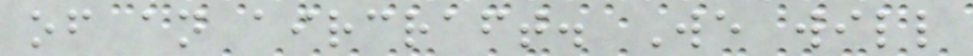of an aircraft. We will
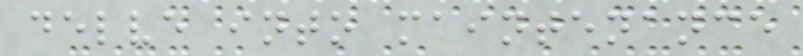delve into maintenance
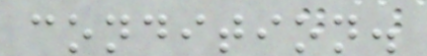condition.
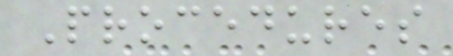Procedures
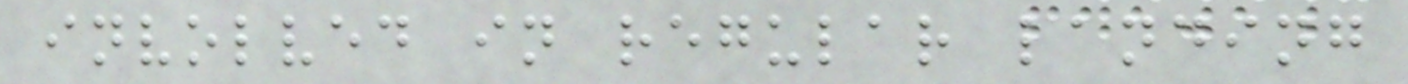involved in regular landing
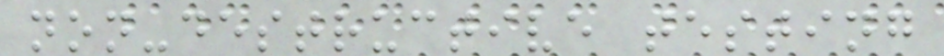non-destructive testing
